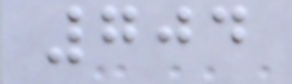704
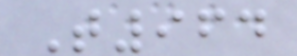T964
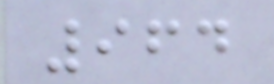964
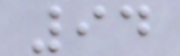94
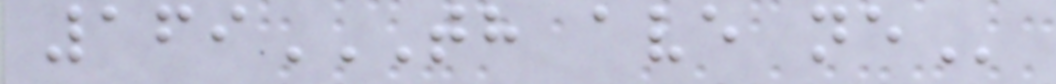169TH AVE NE
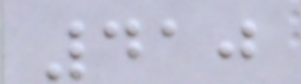410
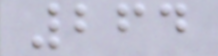264
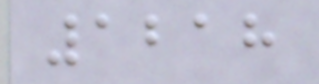1218
